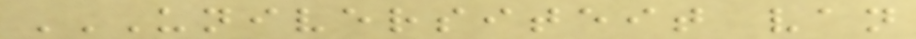UNIVERSITEIT VAN
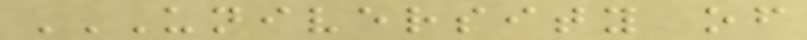UNIVERSITY OF
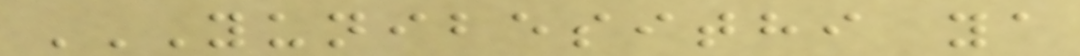YUNIBESITHI YA
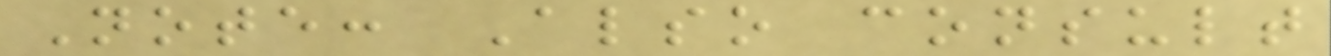Note: Also consult
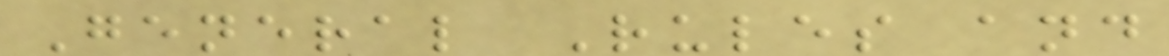General Rules and
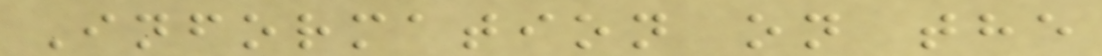Information on the
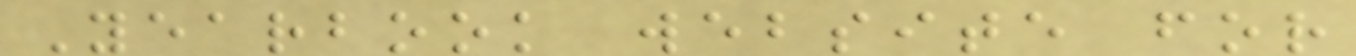Yearbook website for
